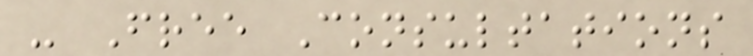- Free Consultations
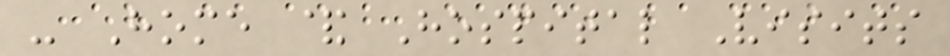- Home & Hospital Visits
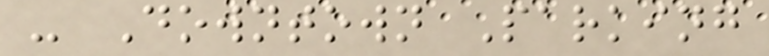- Downtown Parking
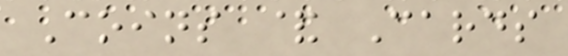Coins & Cards
